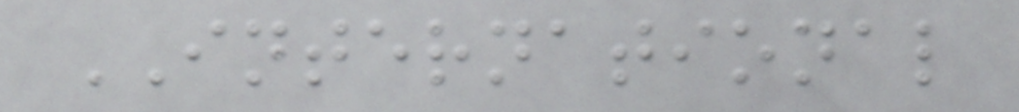INTERNATIONAL
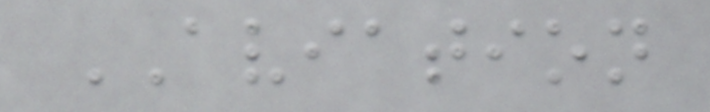AVIATION
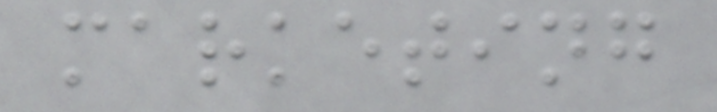marketing
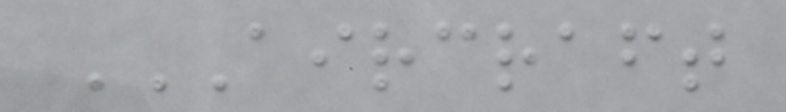AIRCRAFT
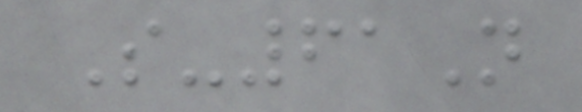S-61N
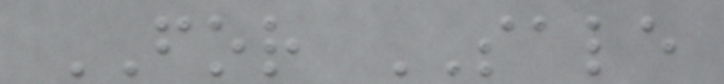FOR SALE
